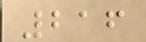216
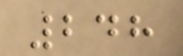248
